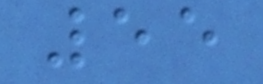55
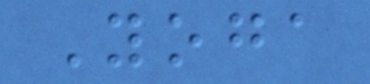Yoga
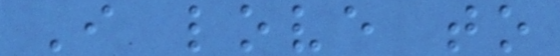I love to
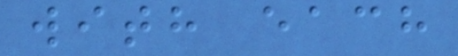with each
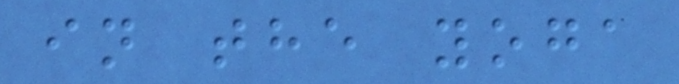in the yoga
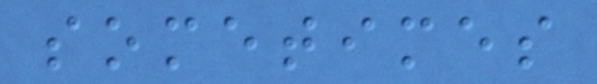sometimes
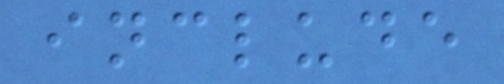include
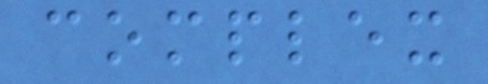complex
